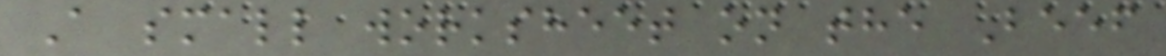A small worksheet on the Beef
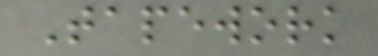Tapework
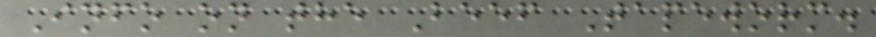Info on the Beef Tapeworm.
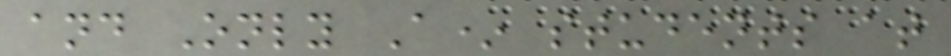and Only A* students at
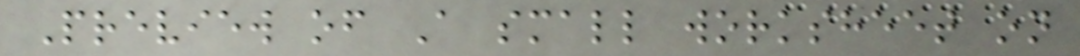Preview of A small worksheet on
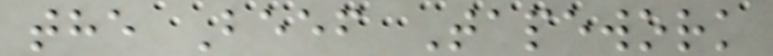the Beef Tapework
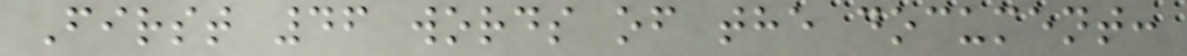First 46 words of the document:
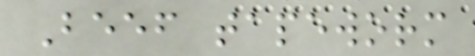Beef tapeworm
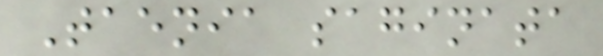Taenia saginata
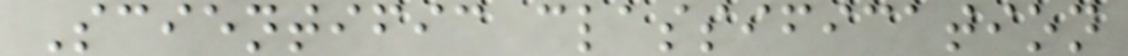Scientific classification
